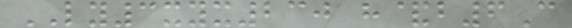LY3xyx230 h&b6C
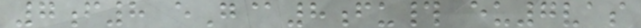7f8 eG@8fu# eu7vas
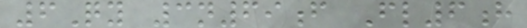6Qy 3n69f Fl6h
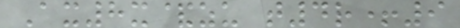Ax8x&zu t4r+9
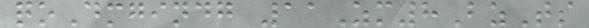qoDmgindg 11Zm8BzTs
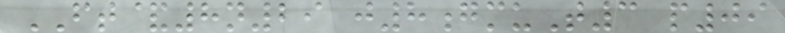FT&8n29 j8gmuT3 p09
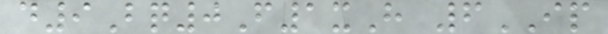d9Bq0F1xH 6IP
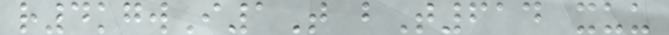r4kgwI1T bT614 xuu
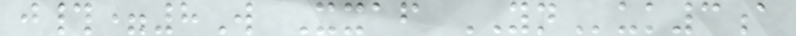j#=8W Xxaf YNuk3a
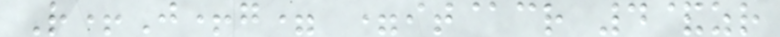R+J+g= =it@cr 4&zr
